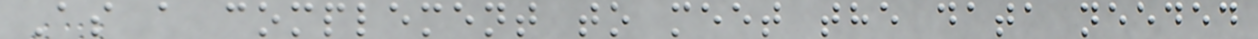As a complement to meet the data needed
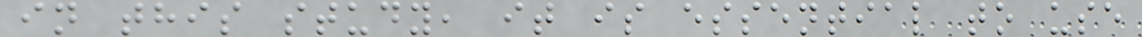in this study, it is essential to use
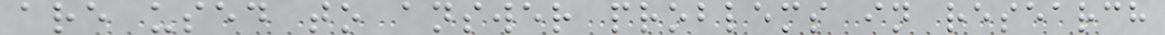are used to answer problems in research
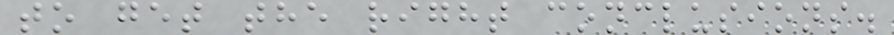to get the right conclusions.
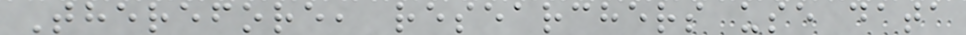Therefore, researchers use data
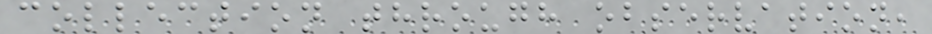collection through observation,
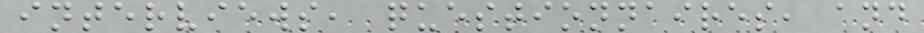interviews, questionnaires, and
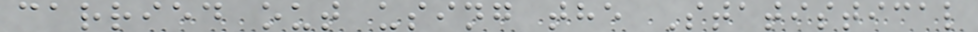carried out using the Statistical
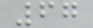67
